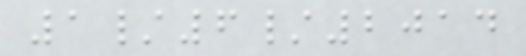1/6/2014
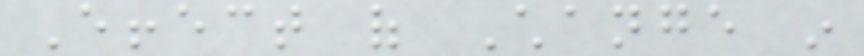Effect of Change in
